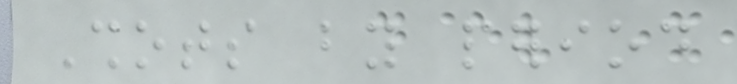Shots by period
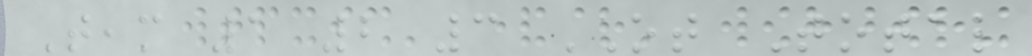Team 1 2 3 OT Total
